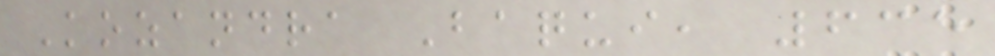Kozandra Baqui, 635
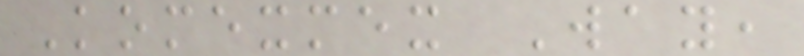Komexmex Way,
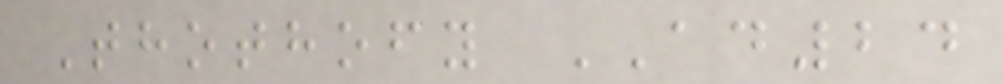Thothofy AD24
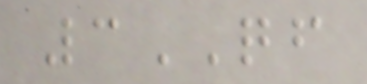3QF
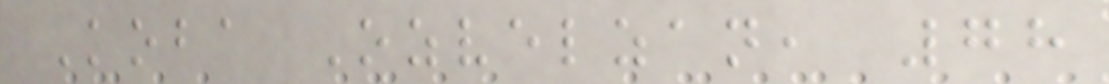Koba Ozvelzan, 78
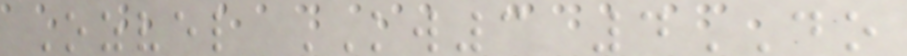Ozvel KW3 4DO
